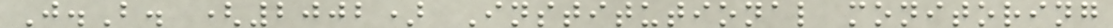J.B. (2002) Institutional monitoring
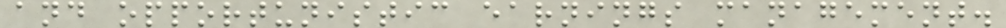and opportunistic earnings management.
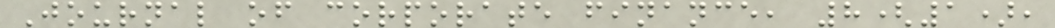Journal of corporate finance, 8(1),
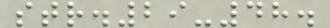str.29-48.
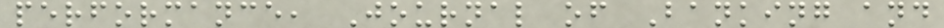performance, Journal of Banking and
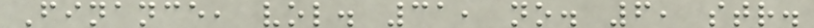Finance, vol. 31, no. 6, str.
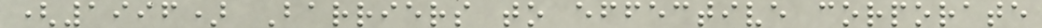(1996) Barriers to effective corporate
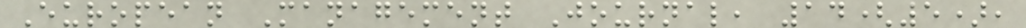European Management Journal, 14(5),
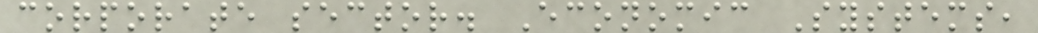corporate sector. Economic Systems,
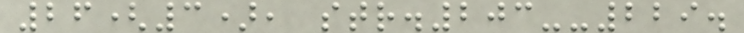26(3), str.203--229.
